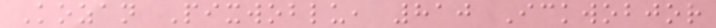Kozan Pixwoblu, 810 Ickwobjor
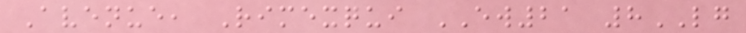Avenue, Rimexqui EW21 8LG
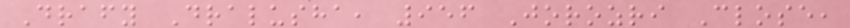Drafy Dralusha, 956 Jorozri Close,
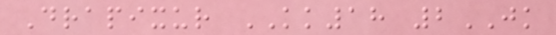Drapixur KK18 2JK
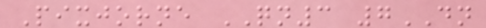Pixjorne QN3 7DN
